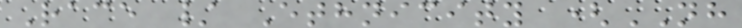Race / Ethnicity (NH
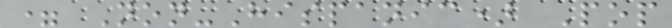= Non-Hispanic) Pop
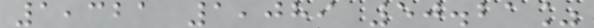1,321 1,089 50.21%
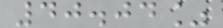40.04%
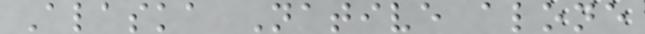Alaska Native alone
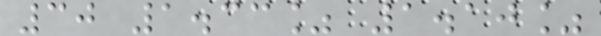30 1.33% 1.10%
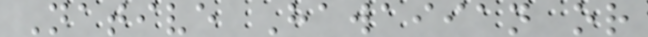Native Hawaiian or
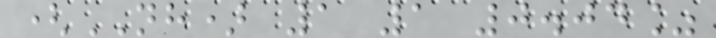(NH) 1 1 0.04%
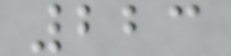223
